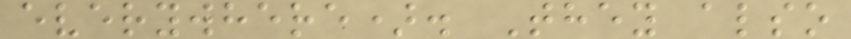everywhere). They also
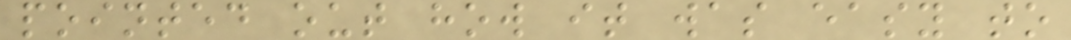pointed out how it was easy to
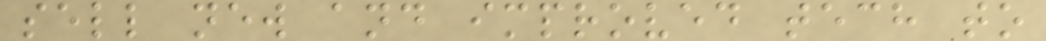sell new and improved tech to
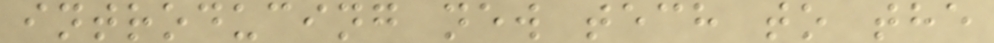introducing new tech to the
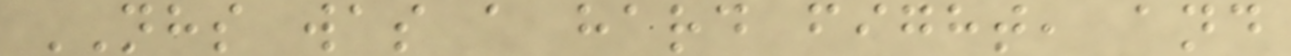NHS was a hard fight, and
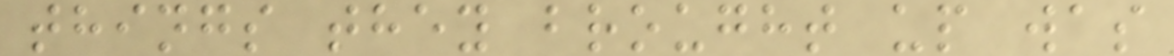things they brought up was
